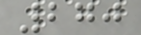270
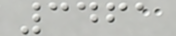3461
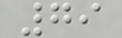79
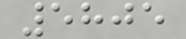5805
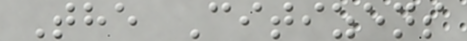The Citizens
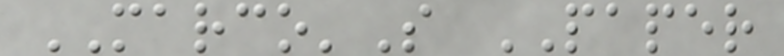MARCO'S PAPER
